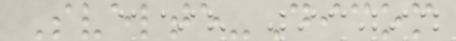Svelte-Dicom
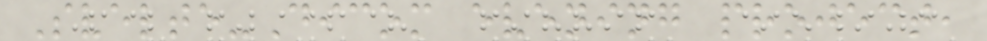Svelte-Dicom evening project,
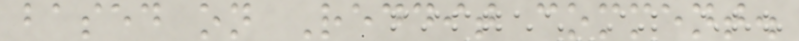based on Reddit comment.
